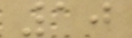10
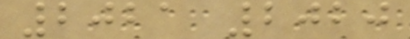2021 2020
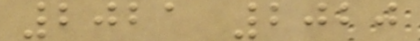2021 2020
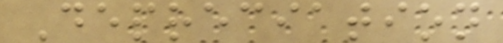Depreciation
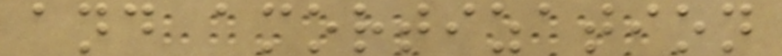and amortization
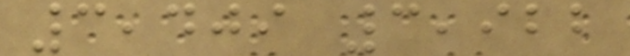3,409 3,922
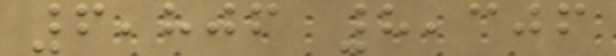6,806 8,306
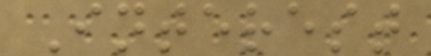Interest
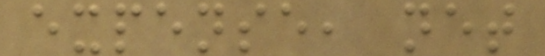expense, net
